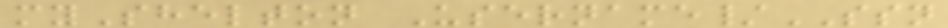myShelton Username/SSN
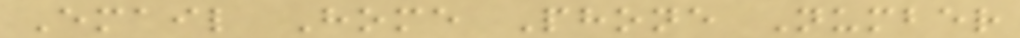Email Home Phone Number
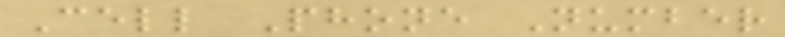Cell Phone Number
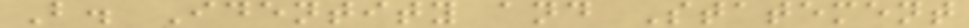B. Identity and Statement
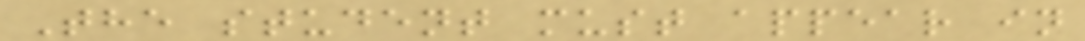The student must appear in
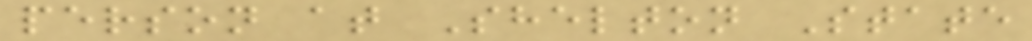person at Shelton State
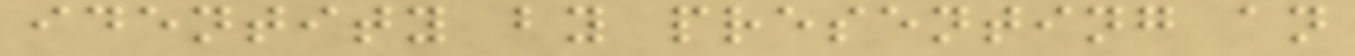identity by presenting an
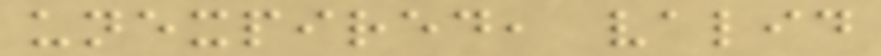unexpired, valid
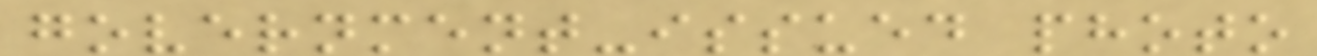government-issued photo
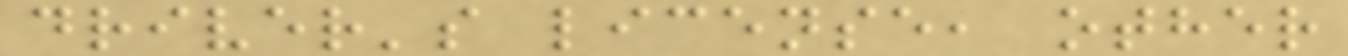driver's license, other
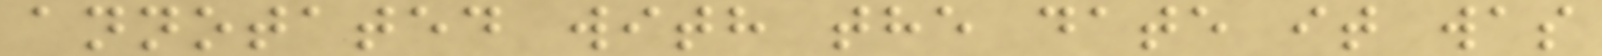annotated with the date it was
